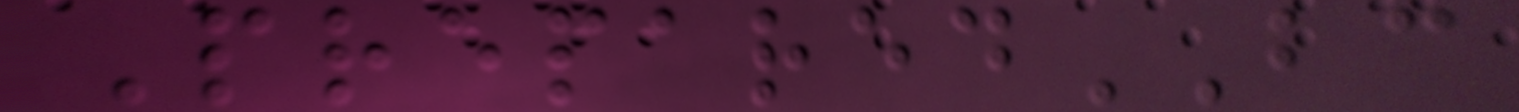PreparedBC
